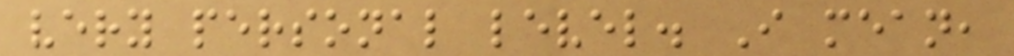very personal level. I mean,
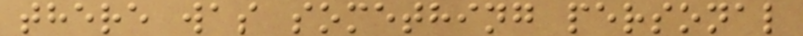there was something personal
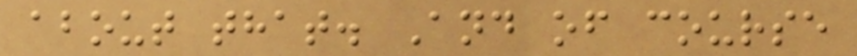about that. And of course
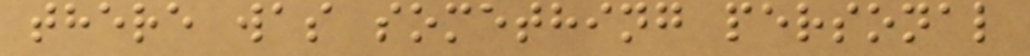there was something personal
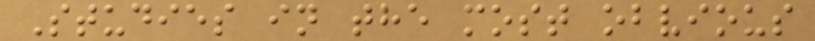Studies in the most obvious
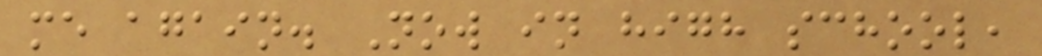me again. Now in high school,
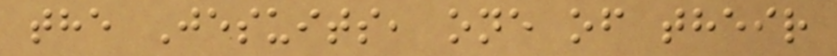the Jesuits, one of their
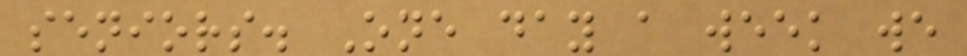seniors. One day a week we
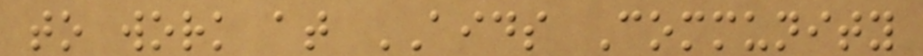to work at AIDS Community
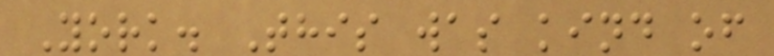York. This was kind of
